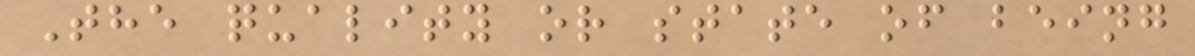The quality or state of being
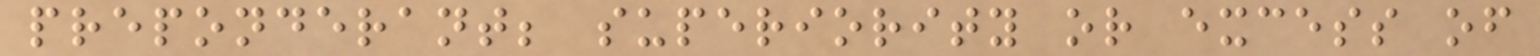preponderant; superiority or excess of
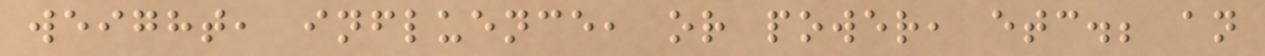weight, influence, or power, etc.; an
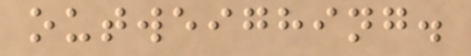outweighing.
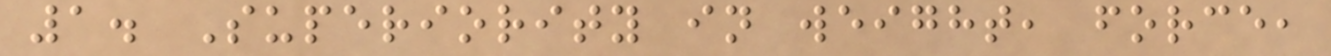1. Superiority in weight, force,
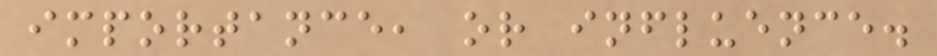importance, or influence.
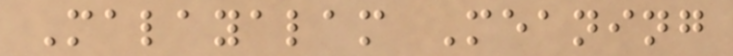Malayalam Meaning
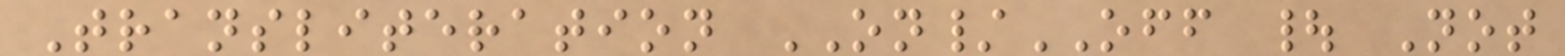Transliteration ON/OFF | Not
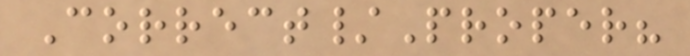Correct/Proper?
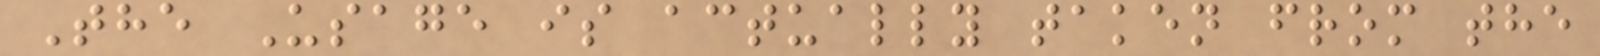The Usage is actually taken from the
